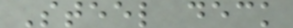Steel deck
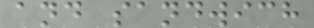and sandwich
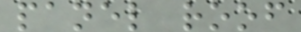panel roof
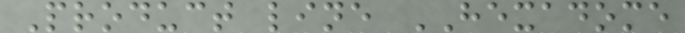Product line HEXADOME
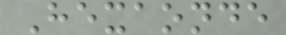Hexaonde
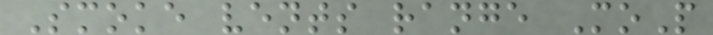Smoke vents range MoP
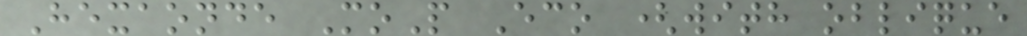Hexaonde MoP Eco (with oblique
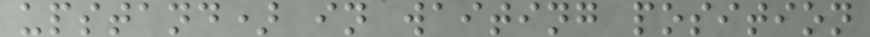upstand) in waiting position
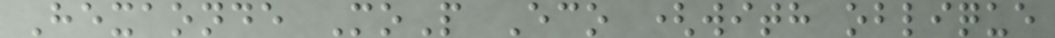Hexaonde MoP Eco (with oblique
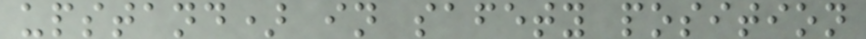upstand) in safety position
